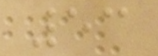53
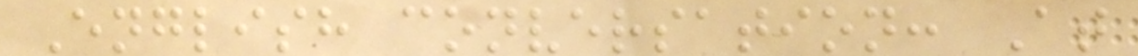English conversation: At
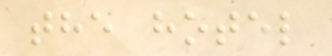the hotel
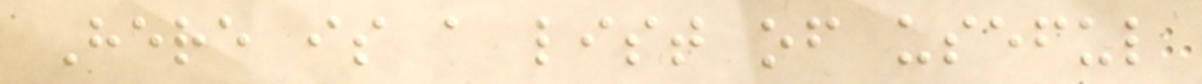Here is a list of useful
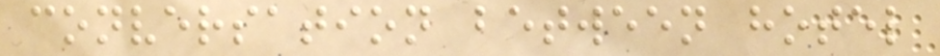conversation between hotel
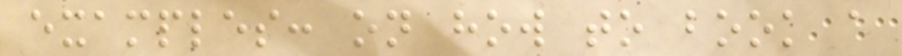examples: on how to book a
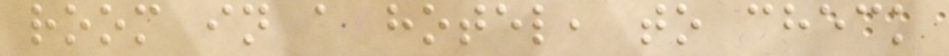room in a hotel, to check
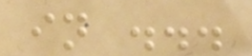in ...
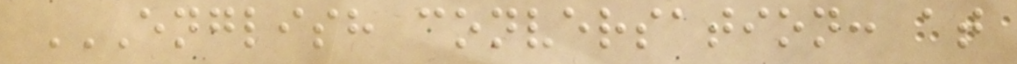ENGLISH CONVERSATION: AT
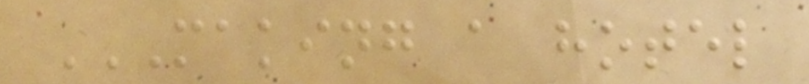MAKING A HOTEL
